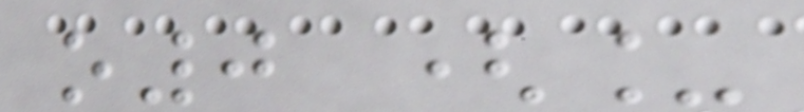o0 (_
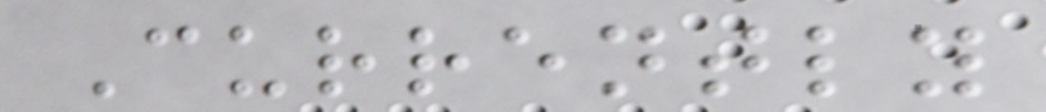Currently
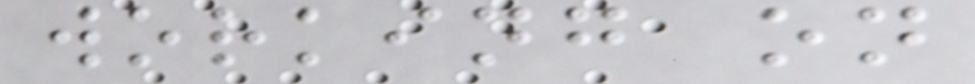working on
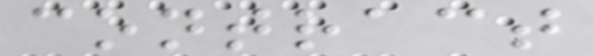contract
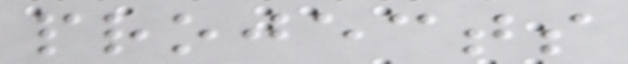projects
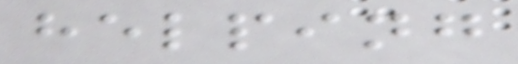helping
